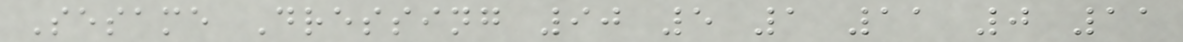Sesame Dressing 90 5 1 11 0 11
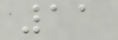11
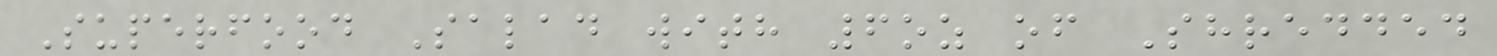Superfood Salad with 6oz of Shredded
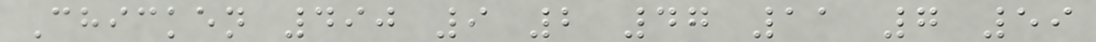Chicken 490 9 2 47 11 7 59
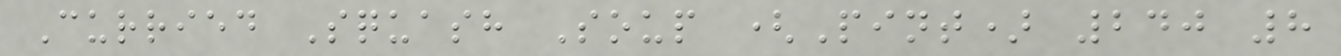Curried Squash Soup (Pint) 240 8
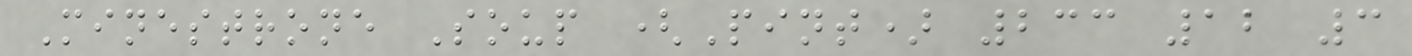Minestrone Soup (Pint) 233 12 3
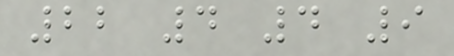22 4 4 9
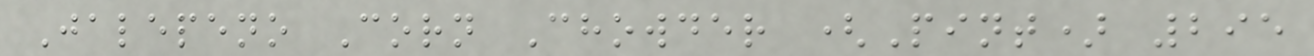Jalepeno Corn Chowder (Pint) 295
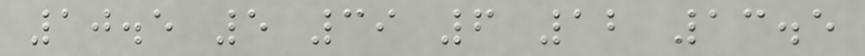10.5 5 39 6 12 13.5
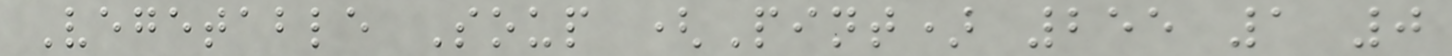Vegetable Soup (Pint) 255 1 0
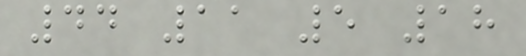44 11 5 18
